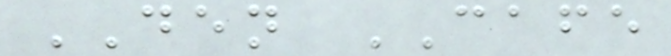DEN CAFE
